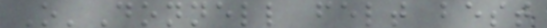O'Donnell felt best
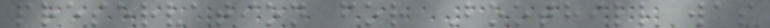preservation for Boothill was
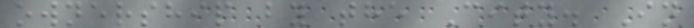ownership by the City. In
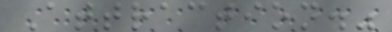Attraction."
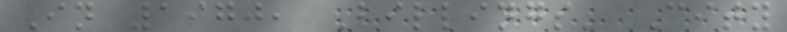In 1970, Billings' City
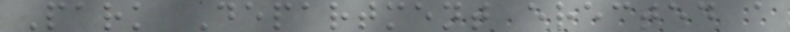Park Department erected a
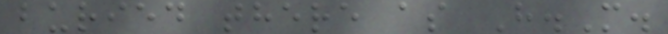buried there as H.M.
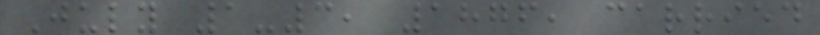July 1-3, 1876, carried
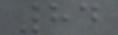84
